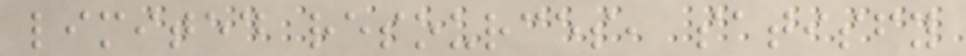limited resources, satisfy
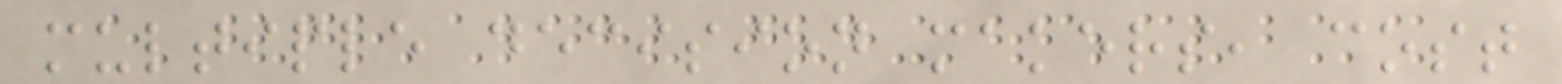multiple decision makers, cost
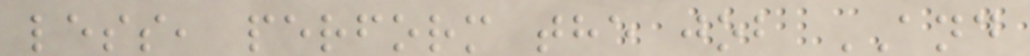less, perform the job AND
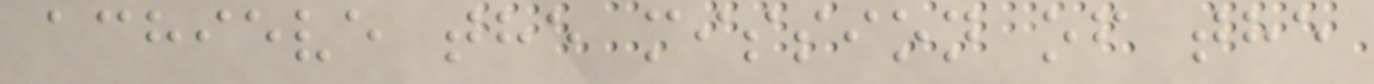achieve the mission of the
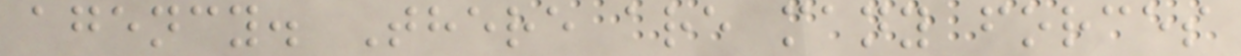agency. There are many forces
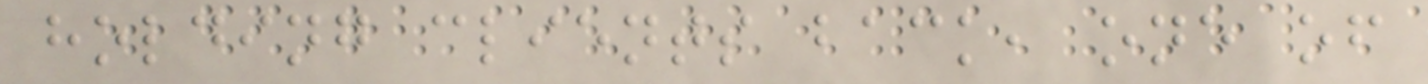holding clients back, one of
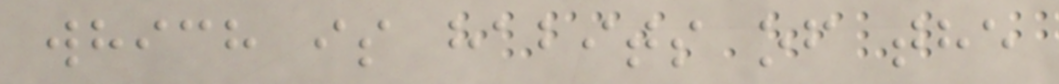which is habits of the
